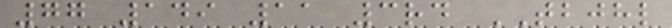77 149 11 3rd TBJHL
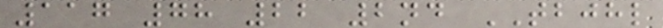117 78 22 2nd TBJHL
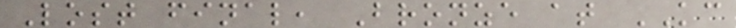Lost final, Bronze at KC
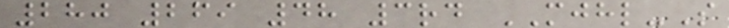280 269 48 3rd MJHL-S
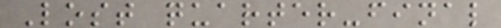Lost quarter-final
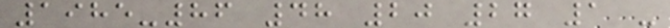1985-86 48 20 27 1 -
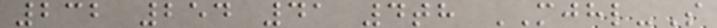232 254 41 4th MJHL-S
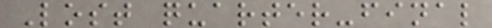Lost quarter-final
